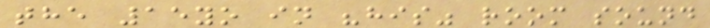the 15yo in "his" room sound
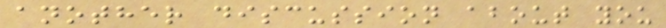another discussion about you
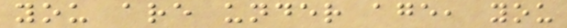you are under age, you
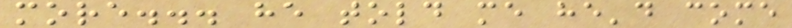more... he told me he'd come
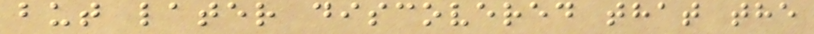but later discovered that the
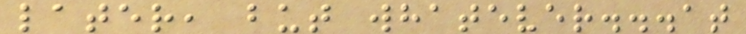later, but whatever...at
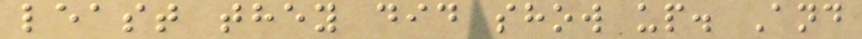least they did show up. And
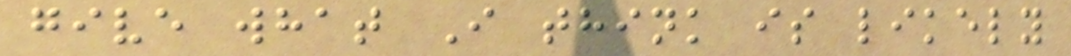give what I think is likely
